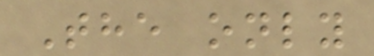The only
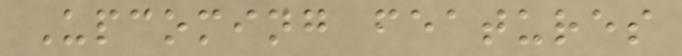Upcoming features
